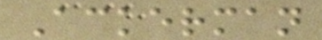Ackerman
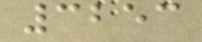3253
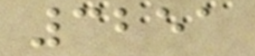3251
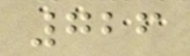726
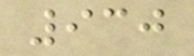930
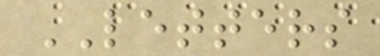LETTERS
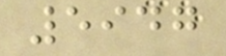5947
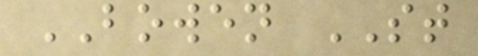BOWEN ST
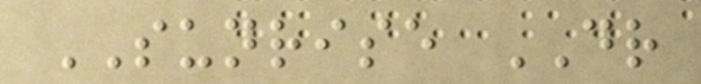SUNRISE DR
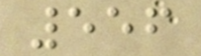556
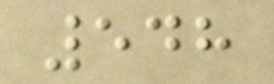548
